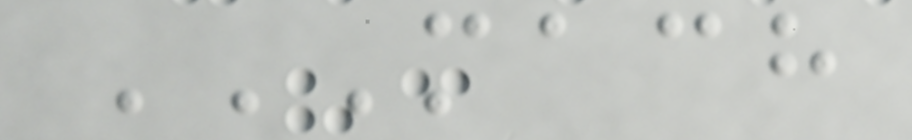MACH
